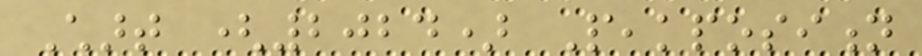Chart (2024) Peakposition
